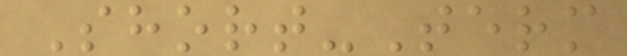Short-Term
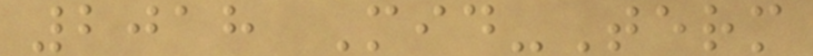2018 Mid-Term
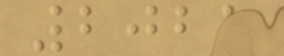2021
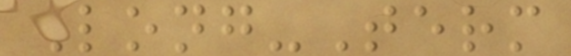Long-Term
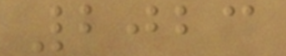2023
